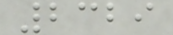2329
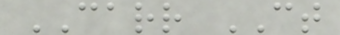CARR CT
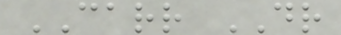CARR DR
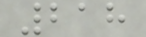218
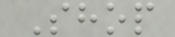Shop
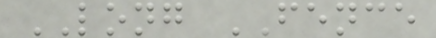LONG FENCE
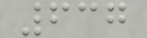637
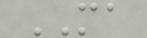MA
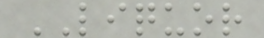LIQUOR
